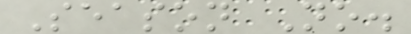Season No.
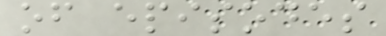of episodes
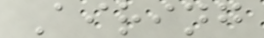Airing
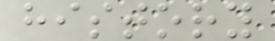history
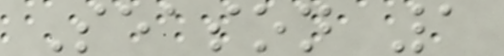Season 1
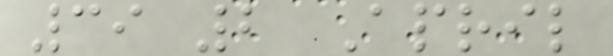39 2 April
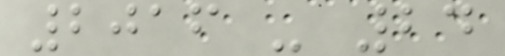2016 - 24
